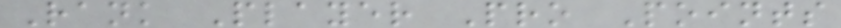Rank Player Pro Points
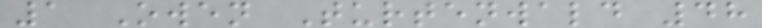1 Owen Turtenwald 48
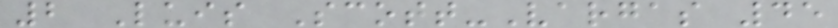2 Luis Scott-Vargas 45
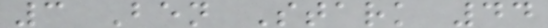3 Ben Stark 44
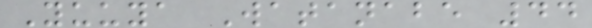Yuuya Watanabe 44
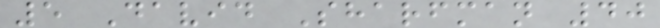5 David Sharfman 40
